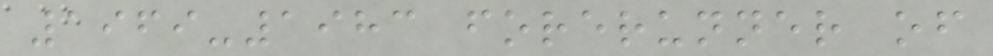1969-1983 forerunner of
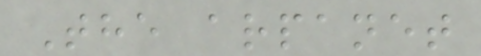The arpanet
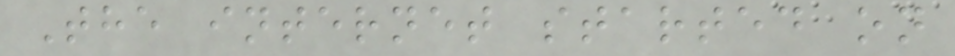The internet started on
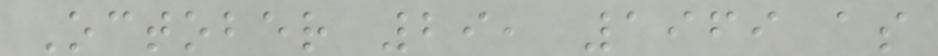October 29, 1969 as
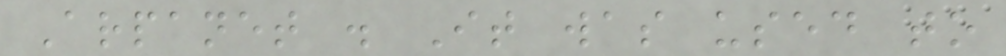Arpanet . It was used to
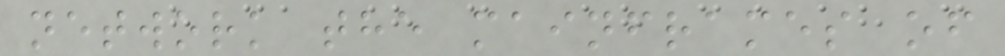network the mainframes of
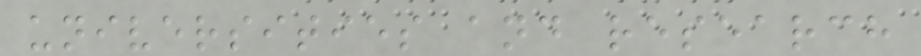universities and research
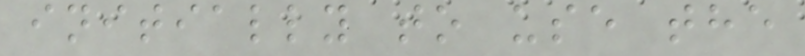initially to use the
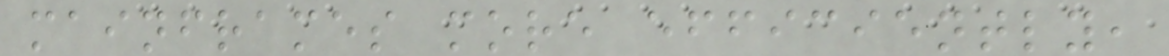mainframes more efficiently,
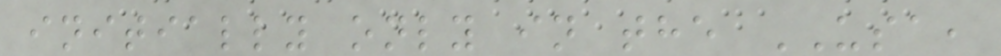initially only in the USA,
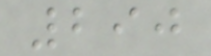290
